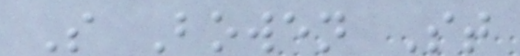S Bowen St
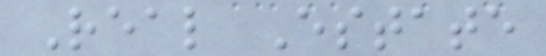Real Estate
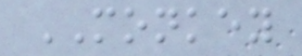MONKEY
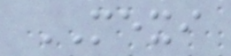MEXI
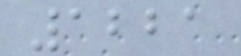1221
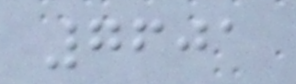7601
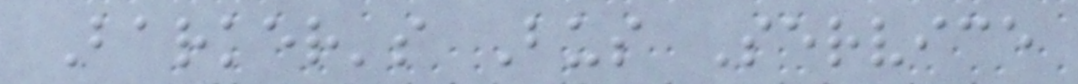Barker's Bus Service
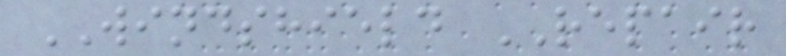WINDSHIELD REPAIR
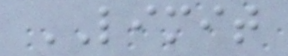LIMIT
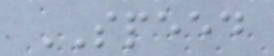SPEED
